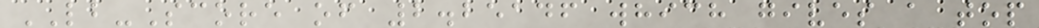LB-Score of 2.25146 which gives a top
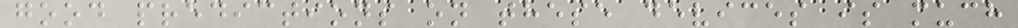good predictions on these devices is much
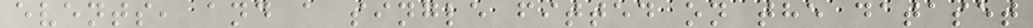events, and a single fitted on the dataset
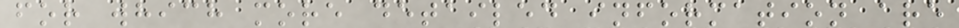for which more detailed information are
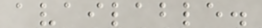available.
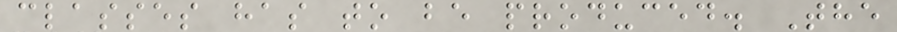classes has to be produced. The
